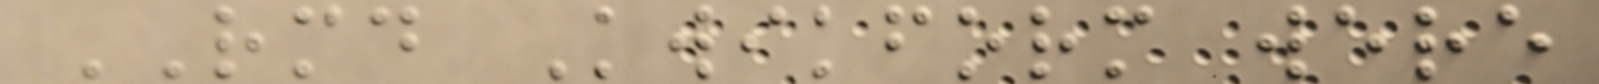RMD Kwikform were
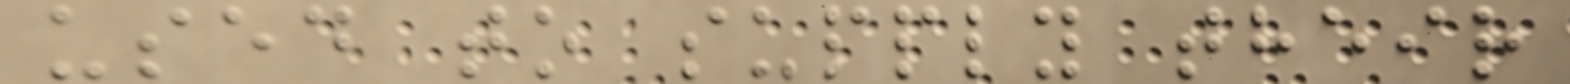used to supply their
